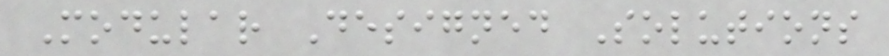Modular Designed Solutions
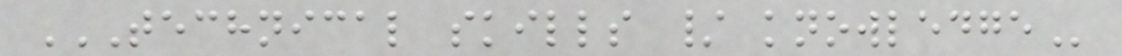TECHNICAL SKILLS / KNOWLEDGE
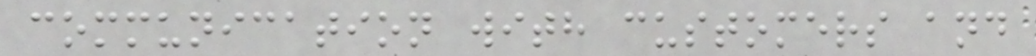communication with customers and
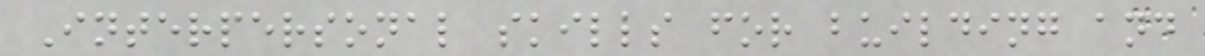Interpersonal skills for building and
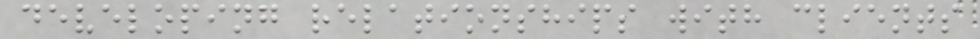developing relationships with clients
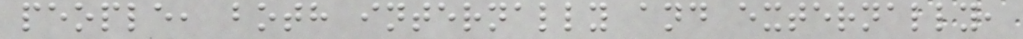people, both internally and externally,
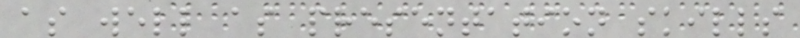as well as presentation skills
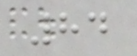84
